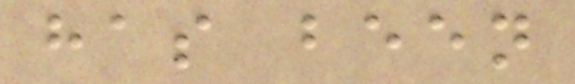has been
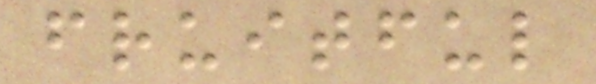fruitful
